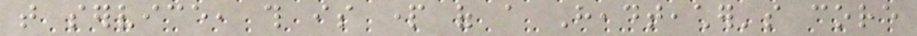that service, this is part of a Headteacher's core
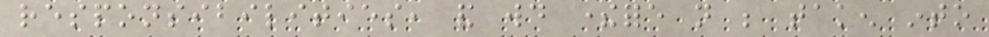responsibilities, and would therefore not be taken into
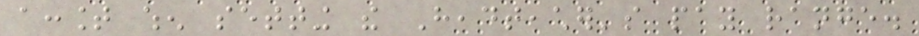account when setting the Headteacher's pay range.
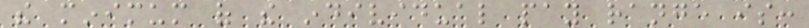the minimum of the individual pay range is:
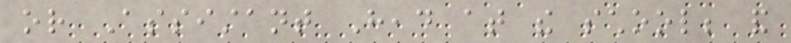or Assistant Head at the school; and
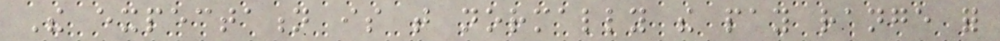The expectation is that normally the pay range for
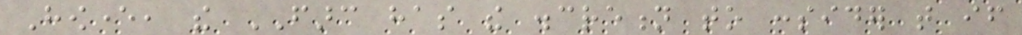However, the FARC has the discretion to consider that if
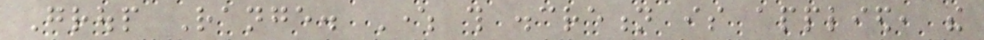Group Range. Where this discretion is applied, the
